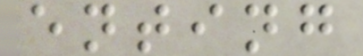enting
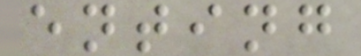enting
